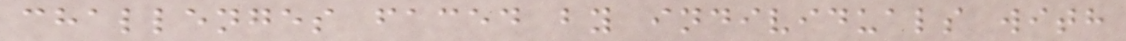challenges faced by individuals with
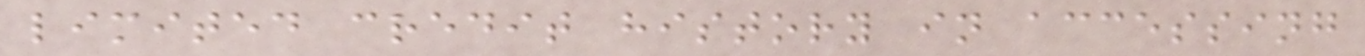limited credit history in accessing
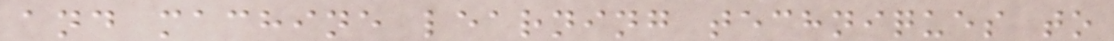and machine learning techniques to
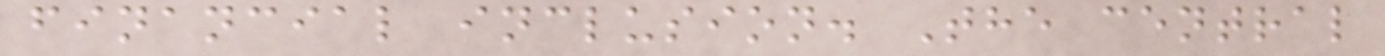financial inclusion. The central
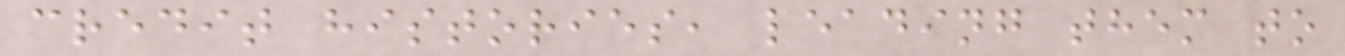credit histories, leading them to
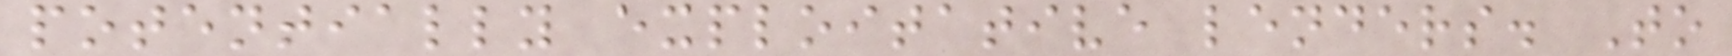potentially exploitative lenders. To
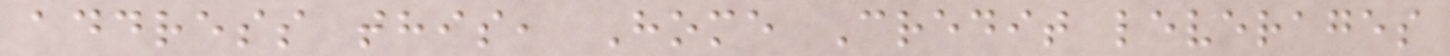address this, Home Credit leverages
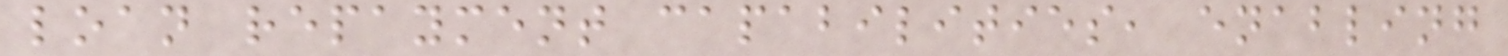loan repayment capabilities, enabling
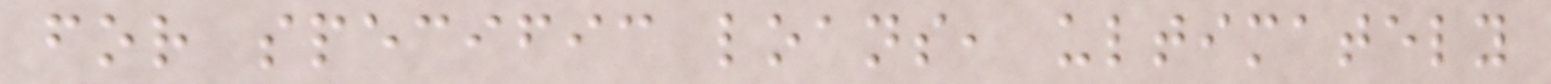for specific loans, ultimately
